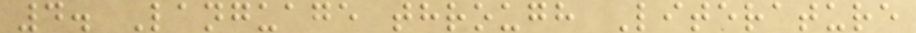4. Language through Literature
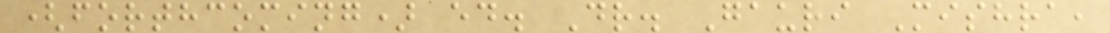(forthcoming) ed. Dr. Gauri Mishra,
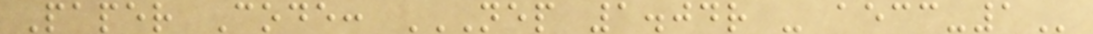Paper Code: NEP 1.04R - AECC-1
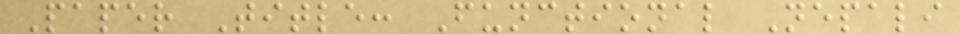Paper Title: Functional Nepali
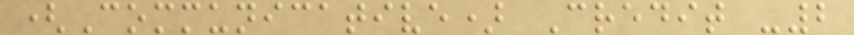(Communicative) Credit -2
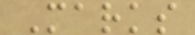Marks
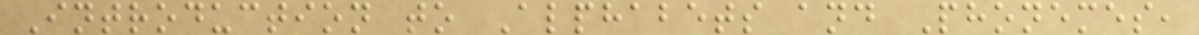Introduction to Alphabets and Phonemes,
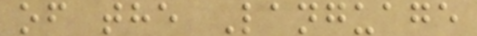of the Language
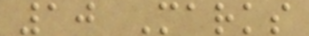10 Marks
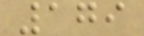179
